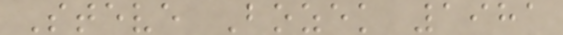Steve Bozek 1981
